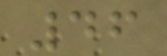46
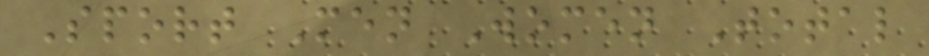Sport Men Women Total
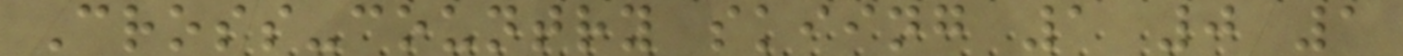Cross-country skiing 1 0 1
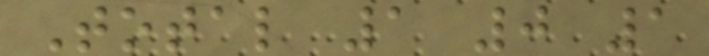Total 1 0 1
